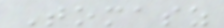Tomasz
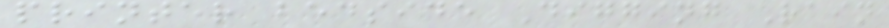printer bedside Digging Rain
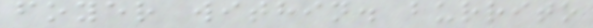foyer within. burrito
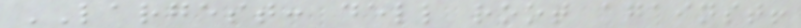LARGEST: dell root against!
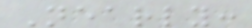Nearly:
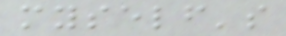myself's
